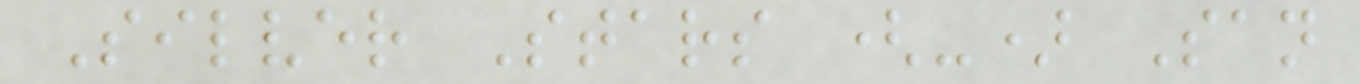Silver Stars (-) San
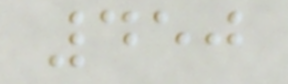450
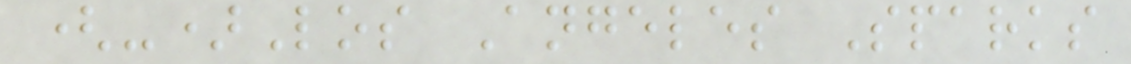(-)Los Angeles Sparks
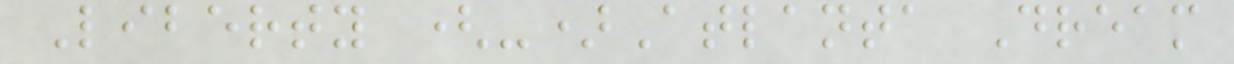Liberty (-)Atlanta Dream
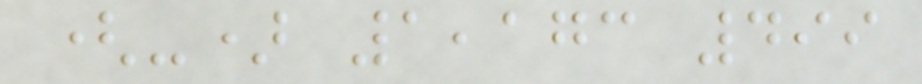(-) 1,173 499
